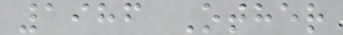1986 Other
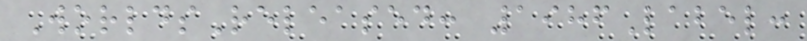WorldsReleased: 1986Label:
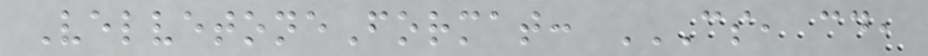VelvetoneFormat: CS, CD,
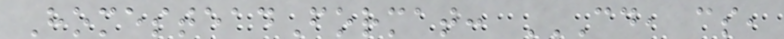HomesteadFormat: CD, CS,
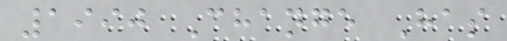1990 Change Has
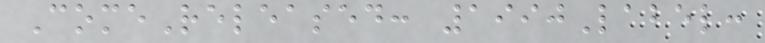ComeReleased: 1990Label:
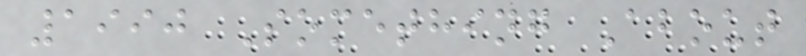1990 Something About
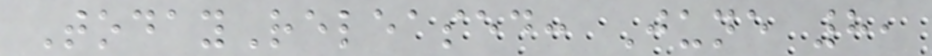TodayReleased: June 8,
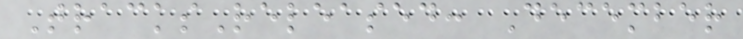TracksReleased: December
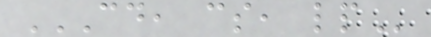CD, CS, LP
